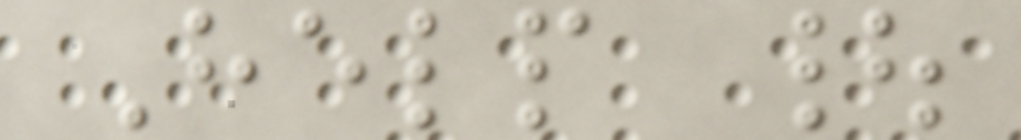Help |
